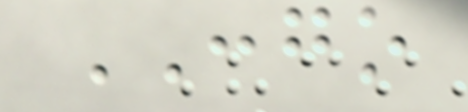CONGO
